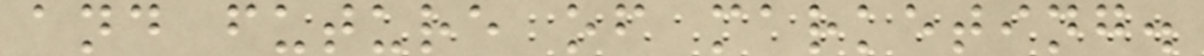and future of marketing.
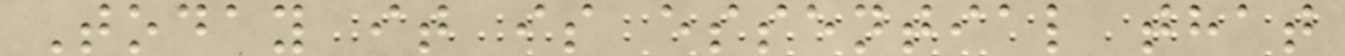Today it is essential that
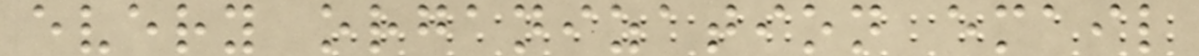every organization email
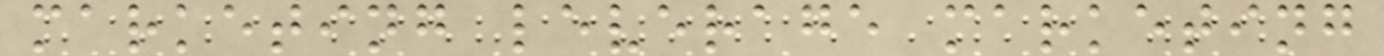marketing leverage marketing
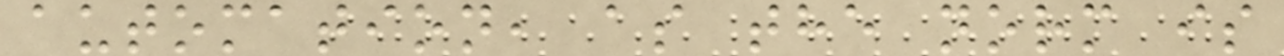automation, as the norm is
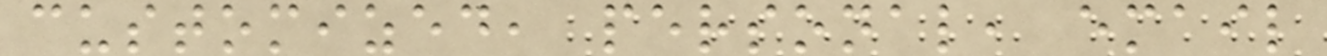customized, personal, email
